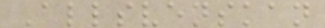Allsvenskan
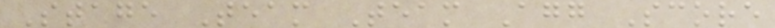Stage Team Team Agg Score
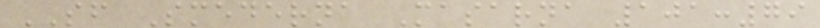SF Smederna Masarna 101:79
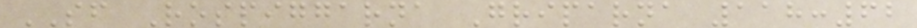SF Rospiggarna Griparna 118:62
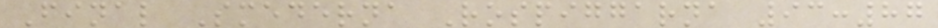Final Smederna Rospiggarna 93:87
